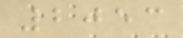2053
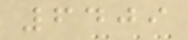6409
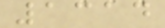1314
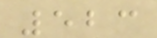523
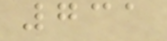731
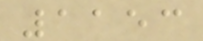1153
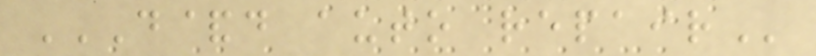D&D AUTO REPAIR
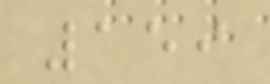159
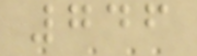746
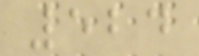524
